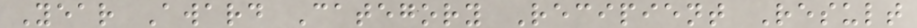Year Award Category Recipient Result
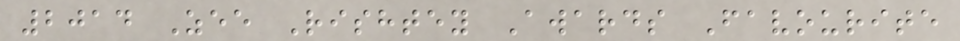2014 Zee Rishtey Awards Favourite
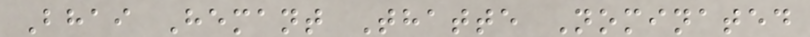Bhai Hemant Thatte Nominated
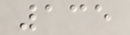135
